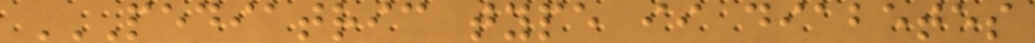PEDIATRIC TYPE II DIABETES
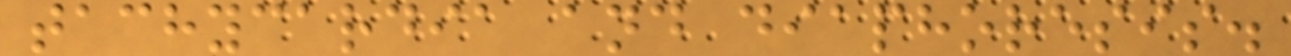tachycardia and diaphoresis.
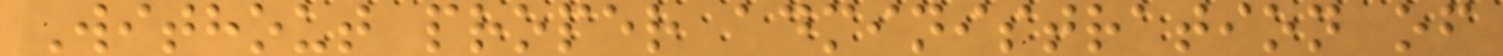Without proper administration of
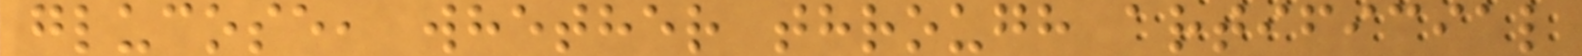glucose, whether through artificial
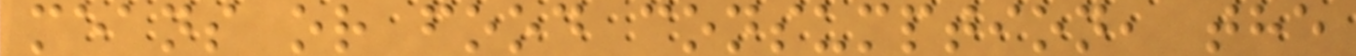means or food consumption, the
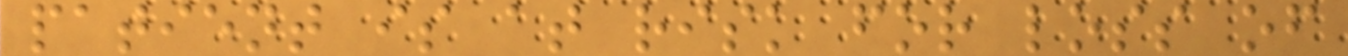patient is at risk for loss of
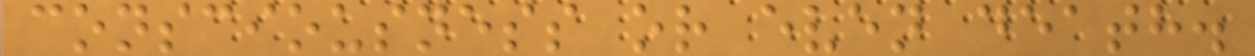consciousness or even death.
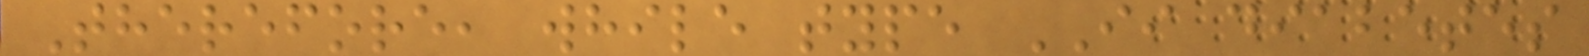Therefore, while type II diabetes
